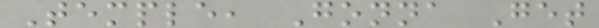Temple, Gonna Get
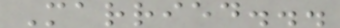Married...
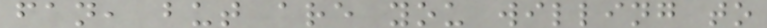fan, but are you willing to
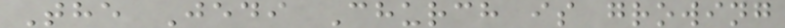The Jedi Church is growing
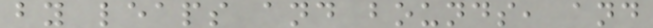by leaps and bounds, and
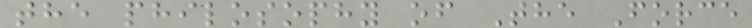the philosophy of The Force
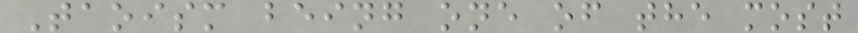Taoism being one of the most
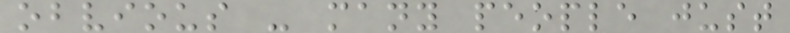obvious - many people just
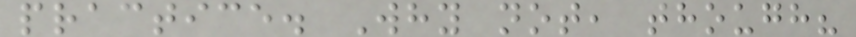practice. Why not, though?
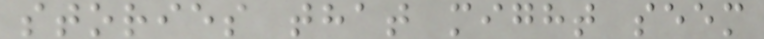stories that might seem
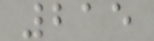215
